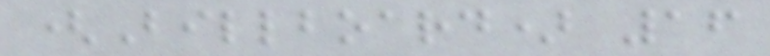(Billboard) 16
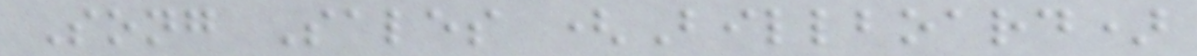Song Sales (Billboard)
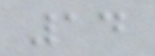14
